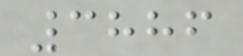3886
